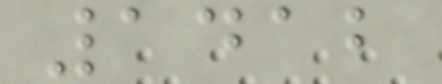1412
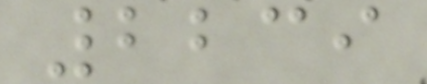2239
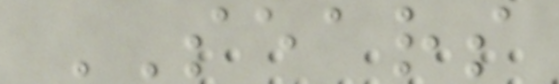SEARS
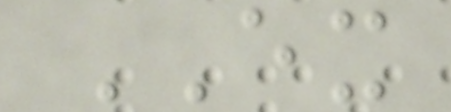EX
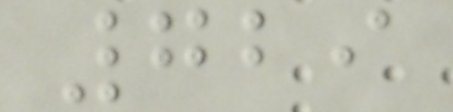729
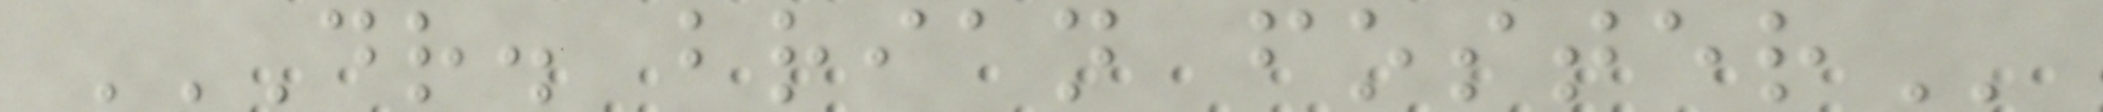DR. BRIAN FOSTER
